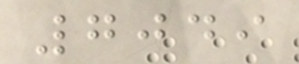7049
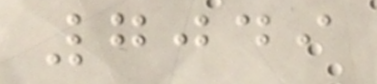7049
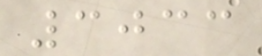3033
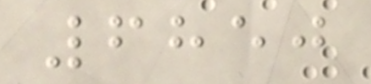6850
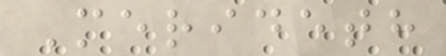Merideth
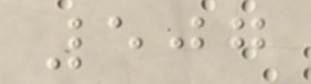507
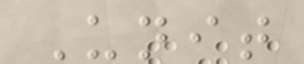Unit
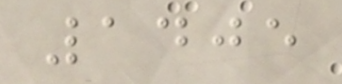1405
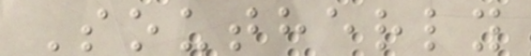Southerly
